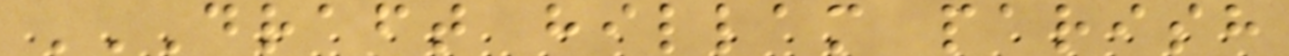DRAFT HILLAM PARISH
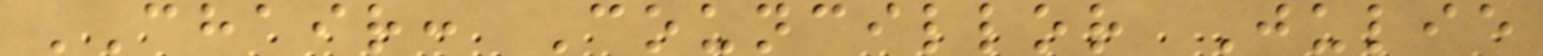CHAIR: Councillor Julie
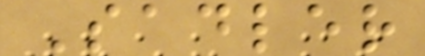Sadler
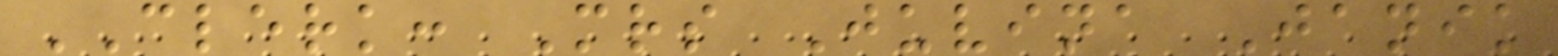CLERK: Mrs Juvina Janik
